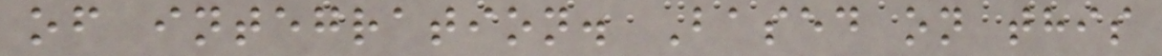of integration. Based on this
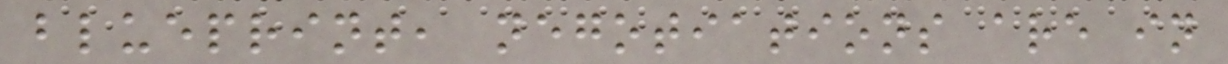blueprint, negotiations are in
